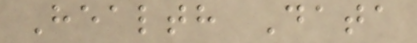Health Data
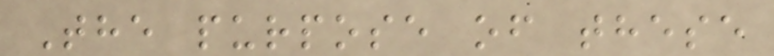The purpose of these
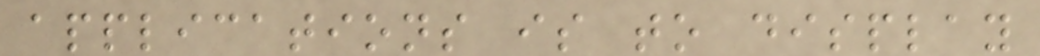applications is to display
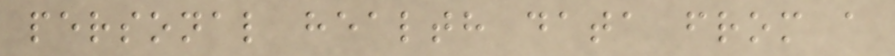personal health data from a
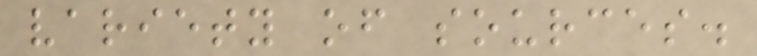variety of sources.
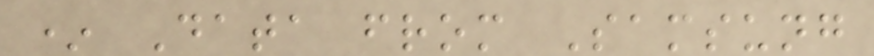* Data from Samsung
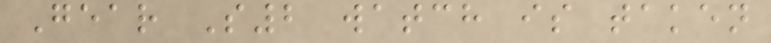Gear S2 watch is taken
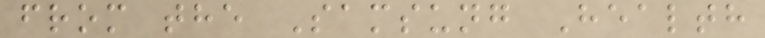from the Samsung Health
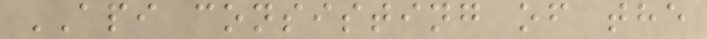API consisting of the
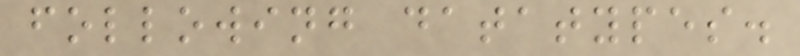following datatypes.
